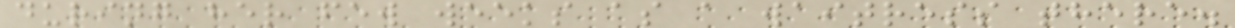during her few weeks as a waitress there.
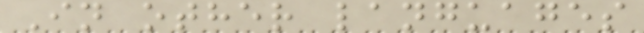In other languages
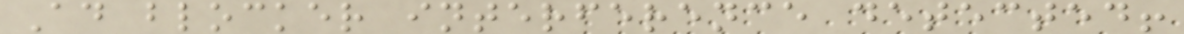Ad blocker interference detected!
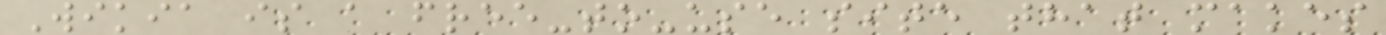Wikia is a free-to-use site that makes
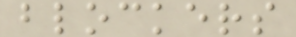blockers
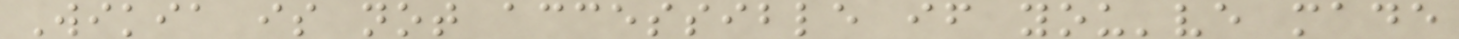Wikia is not accessible if you've made
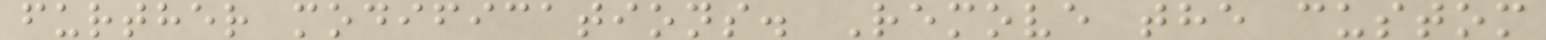further modifications. Remove the custom
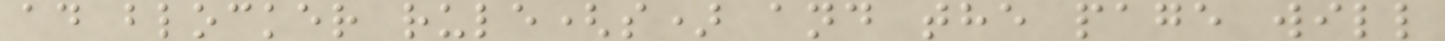ad blocker rule(s) and the page will
